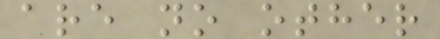are no other
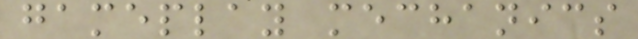gameplay mechanics
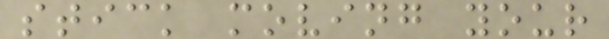stick moving your
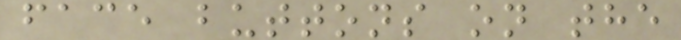face buttons on the
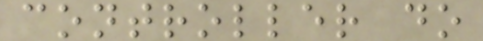controller do
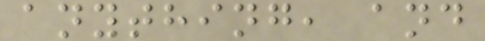anything, and
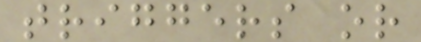triggers or
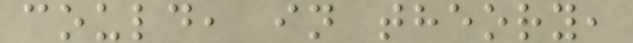could, in theory,
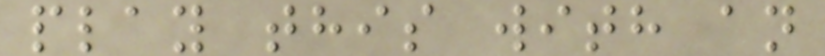play this with an
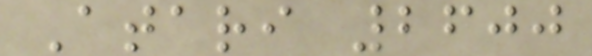Atari 2600
